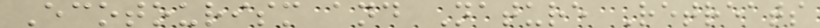Ecotourism and Nature Retreats
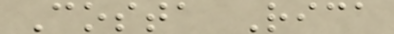Costa Rica
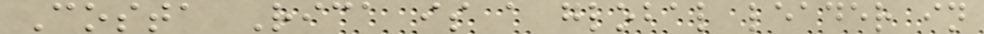Costa Rica is a global leader in
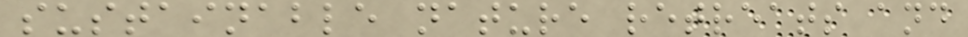sustainable nature retreats and
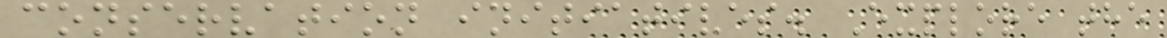conservation initiatives. Explore the
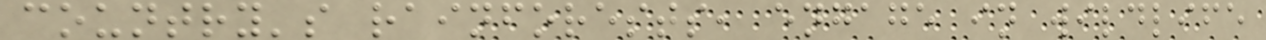country's rainforests, engage in wildlife
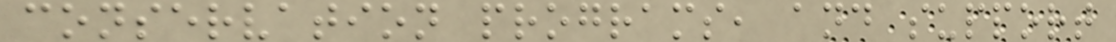conservation programs, and support
